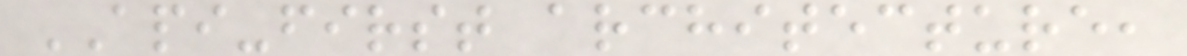API-first architecture,
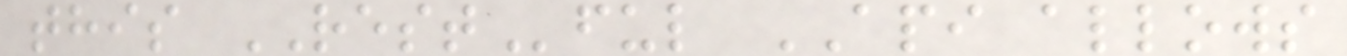this RESTful API allows
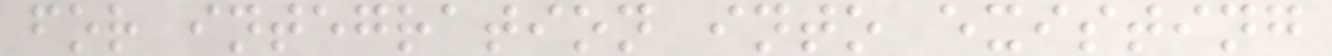for integration into existing
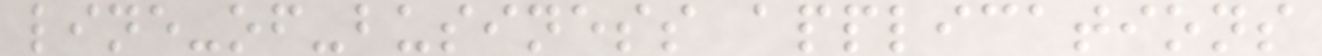line-of-business applications
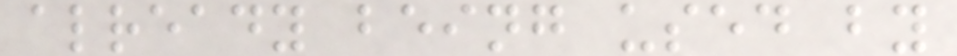already being used by
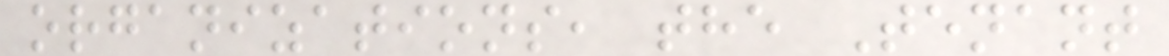organizations, the Tenant
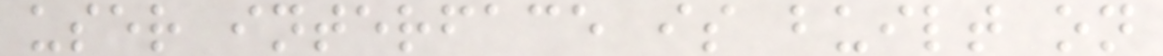user interface is built on
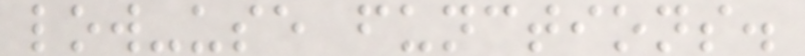low-use functions.
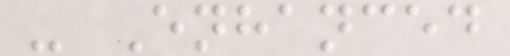- Enhanced
